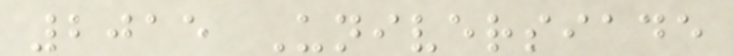2015 Universiade
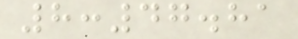8:47.81
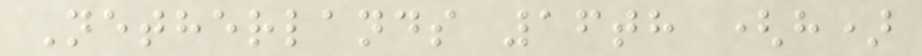Netherlands 16th (h)
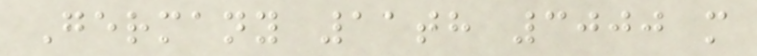Germany 11th 3000 m
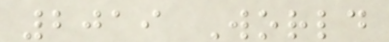2019 World
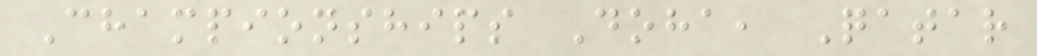Championships Doha, Qatar
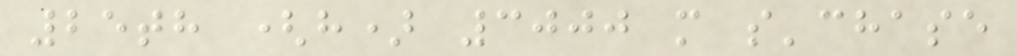25th (h) 3000 m s'chase
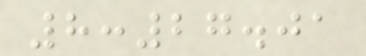8:27.01
